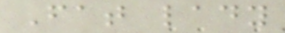Fat lady
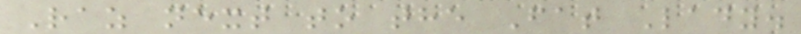Raz next to the Fat Lady.
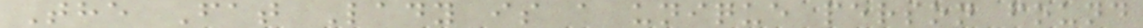The Fat Lady is a unique person found
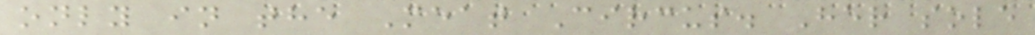only in the Meat Circus. Her sole
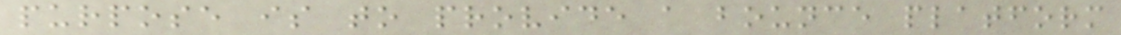purpose is to provide a bounce platform
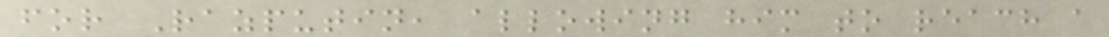for Razputin, allowing him to reach a
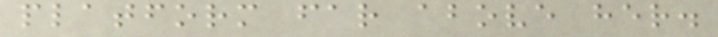platform far above her.
